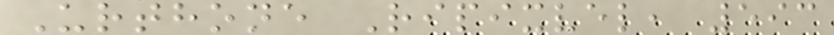Urthone Ripixvel, 593
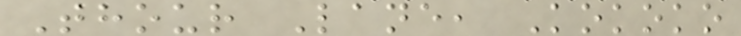Thour Lane, Kokoko
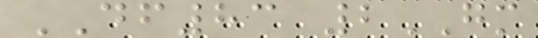DF83 2GM
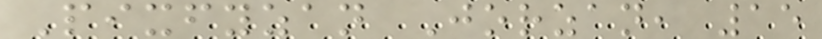Pixfyzan Jorzan, 15
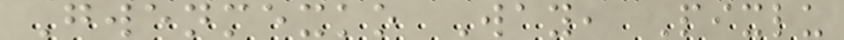Gwenmexko Way, Pixlu
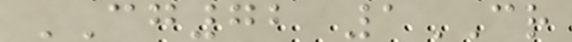CG72 1CR
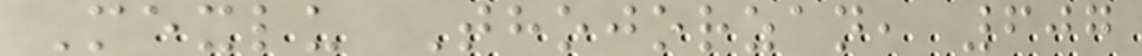Mexlu Thojorzan, 607
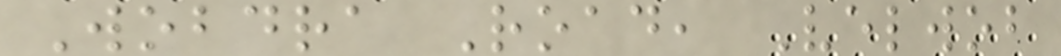Wobdra Road, Velwob
